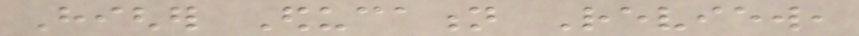Higher Education Review,
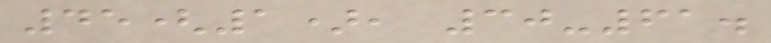45(1), 30-61.
